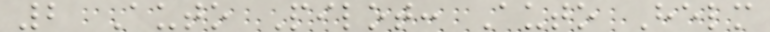2 Auto Pilot: Auto Helm
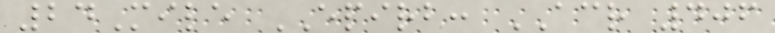24Mile EPIRB: ACR 406
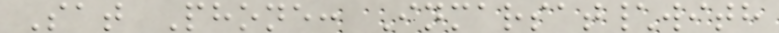Sat Phone: Inmarsat\with
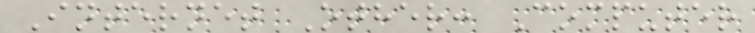Internet Other: Computer
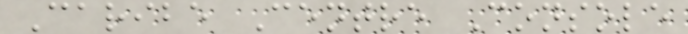Caribe Centre Console
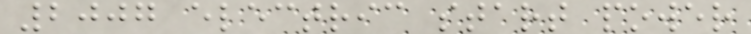2007 electric start power
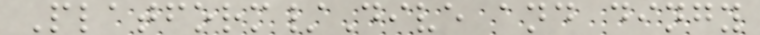Platform/Dive and dingy
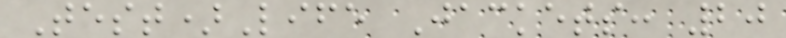Test)Life Jackets: 20
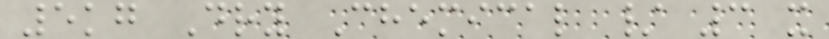5kg Dry Chemical / 3 x
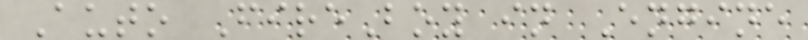Auto FireBoy in Engine
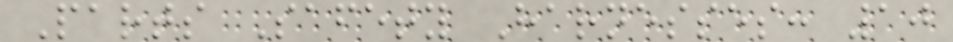Parts Safety Harnesses: 10
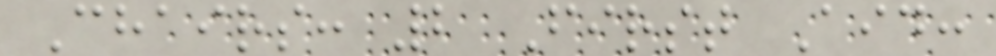Chairs: 2 First Aid:
